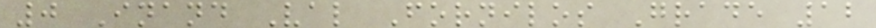0 Inand Val Fornilos Grade 12
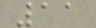11
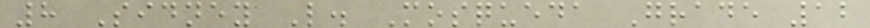8 Sidney L. Mosqueda Grade 12
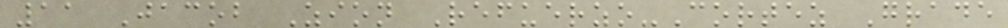11 Jacob Zion Refuerzo-Cortez Grade
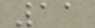11
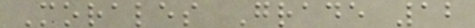Morales Grade 12
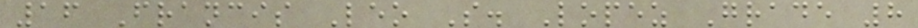16 Francis Leo S. Lopez Grade 8
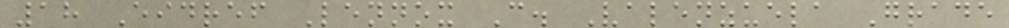18 Eidref Lennox C. Valenzuela Grade
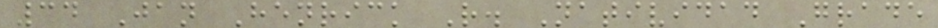34 Jan Henrick R. Natividad Grade
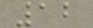12
